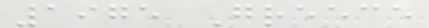1975 Greece
